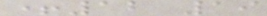+12 19
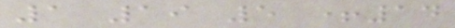1 19 5 +14
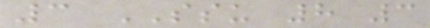3 SSU 8 3
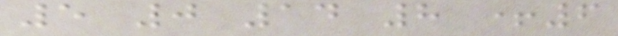5 0 14 8 +6
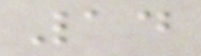14
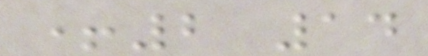+2 14
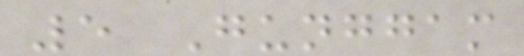5 Gunggam
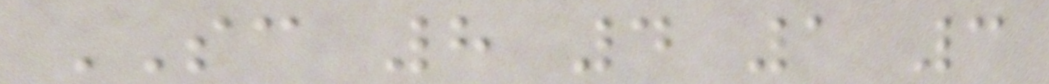SC 8 4 1 3
